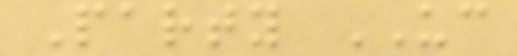Party UC
